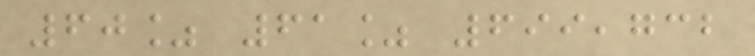60% 61% 699,732
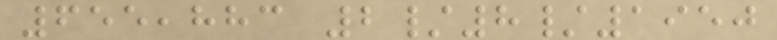655,883 2/8/1950
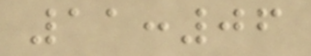11:06
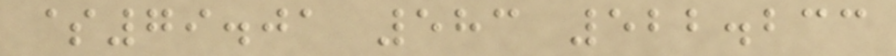$79.01 583 522.233
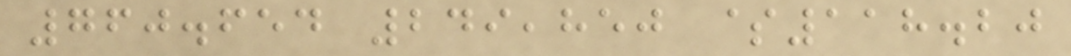760.654 249,850 $118.20
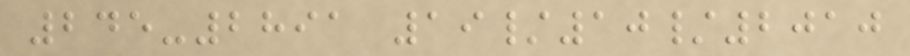245-2891 19/10/2010
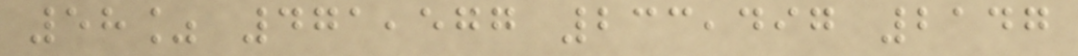58% 471,577 233,497 2147
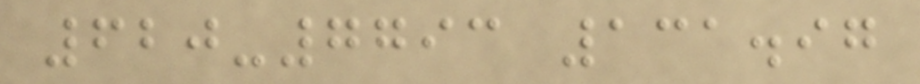620-7793 131.97
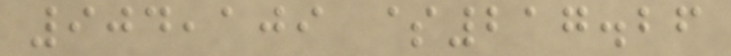904,109 $217.26
